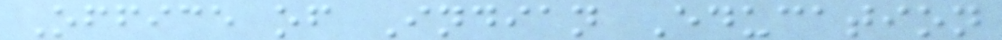Office of Indian Education
